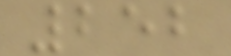252
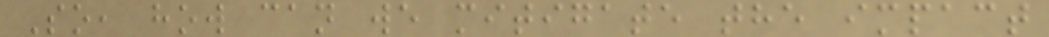So, how can we mitigate the impact
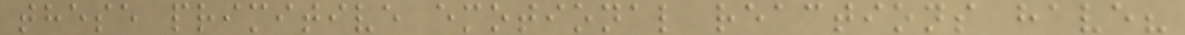these primitive emotional reactions have?
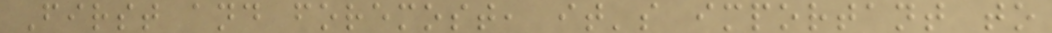First and foremost, it's important to
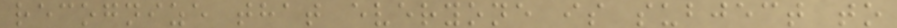recognize that everyone is subject to
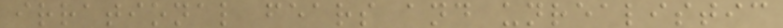irrational fears and unrealistic
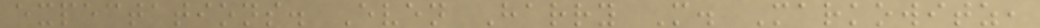expectations. Even Harry M. Markowitz,
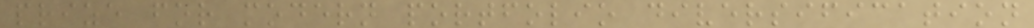prize for modern portfolio diversification
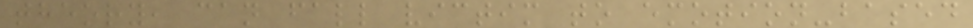theory, can fall victim to emotion-based
